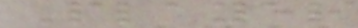Player
